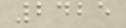2425
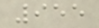955
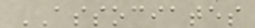ASSOCIATES
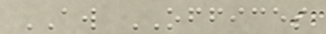AW OFFICES
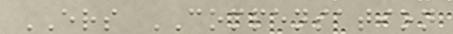ERS COMPENSATION
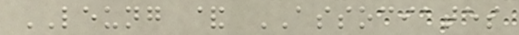LEUNG & ASSOCIATES
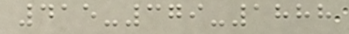415-379-1888
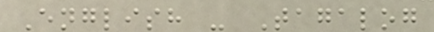English - Tagalog
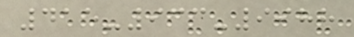415-933-9988
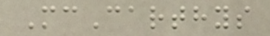McCarthys
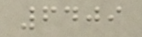6409
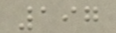197
